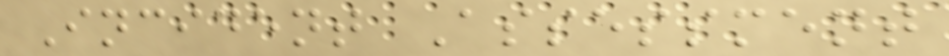Incident Assessment
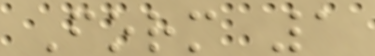Form 1
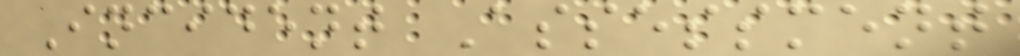Incident Assessment
